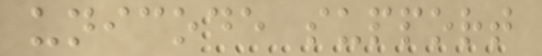unicode support
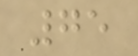75
